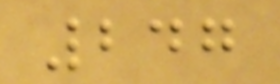247
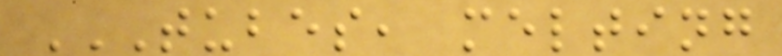TUBES, MELTING
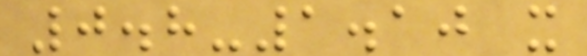0.8-1.10 x
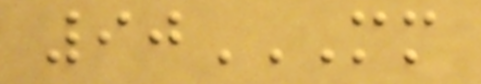90MM
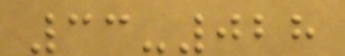33-028
